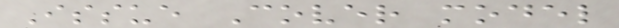Issue Cover model
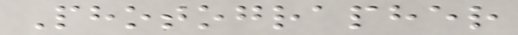Photographer
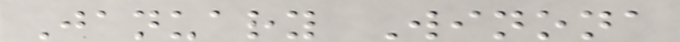January Winona
